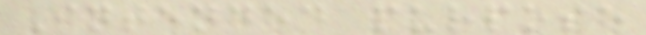Intended purpose
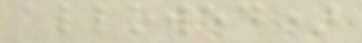allowed)
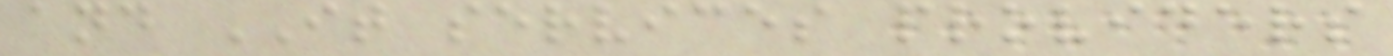and IT services providers
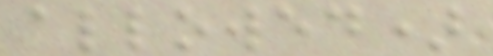allowed)
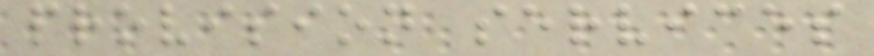provision services
